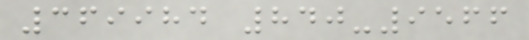369984 840-9566
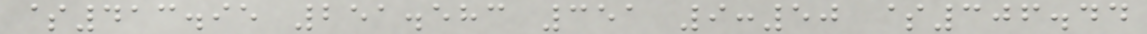$413.95 251.583 351 9:50 $306.44
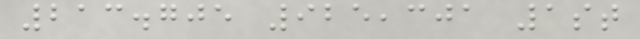213.705 925,301 1st
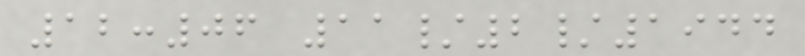12:06 11/2/1944
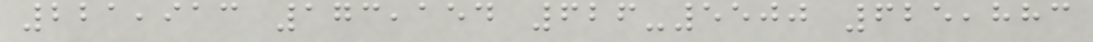221,913 173,154 626-5500 625,883
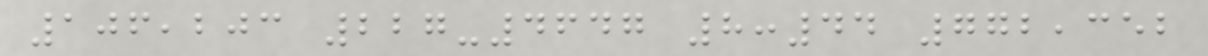106,203 227-4647 8:44 772,352
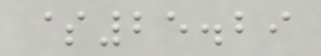$25.29
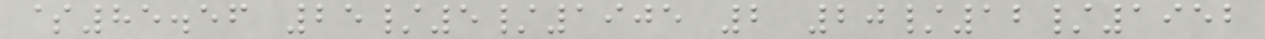$85.56 25/5/1905 2 20/12/1952
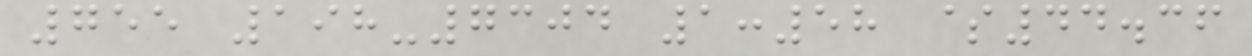755 198-7304 1:58 $44.36
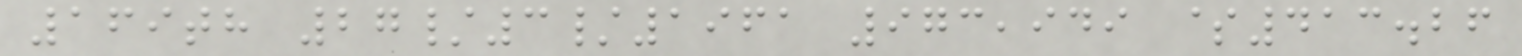169th 27/3/1961 973,949 $413.26
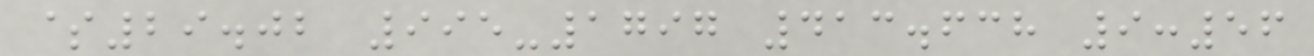$29.02 995-1797 413.638 9:56
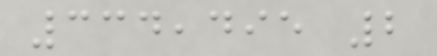334,495 2
